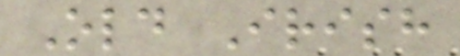Old Irish
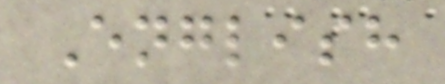English
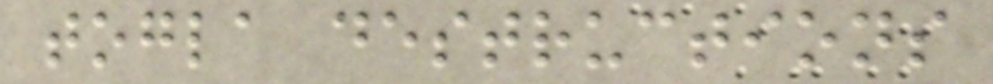togla destructions
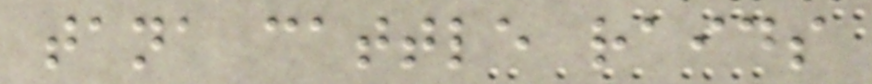tana cattle raids
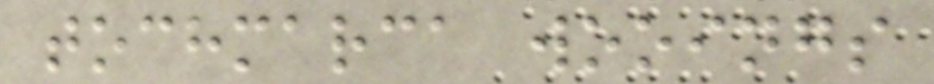tochmarca wooings
